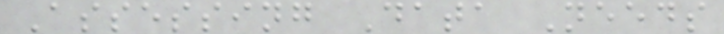Assessing Data Needs
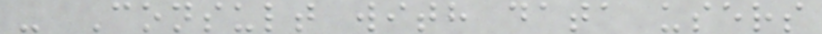- Consult with data users
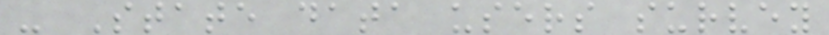- State data users survey
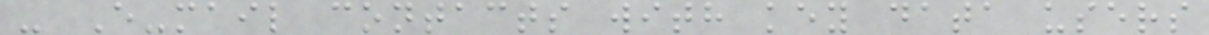- E-mail contacts with key data users
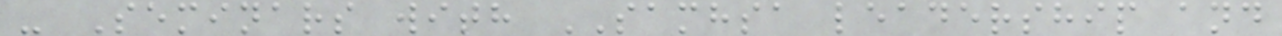- Seminars with SAMHSA leadership and
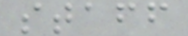staff
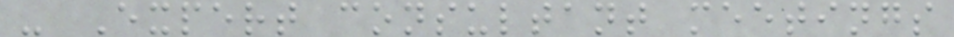- Expert consultant meetings
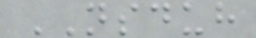NSDUH
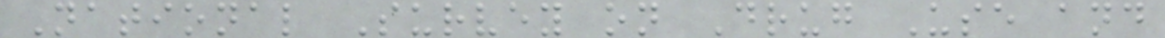National Survey on Drug Use and
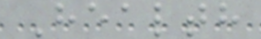Health
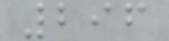296
